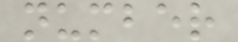number
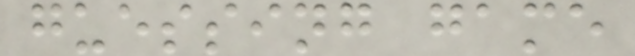guessing game
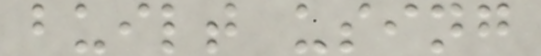built using
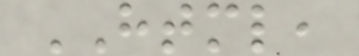HTML,
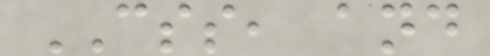CSS, and
